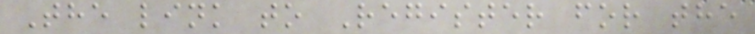The link to Register for the
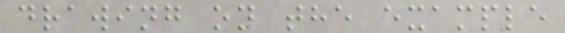drawing on the example
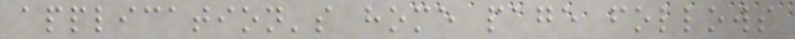application's home page follows
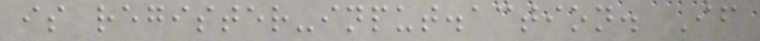is register-input.action. If
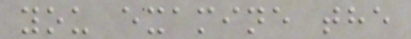you examine the
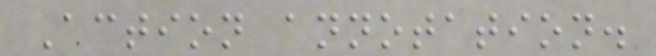Action annotation.
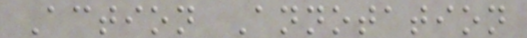Action Annotation
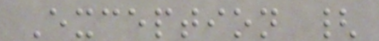Exception {
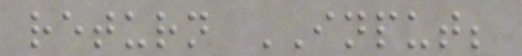return INPUT;
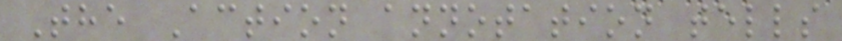The Action annotation tells
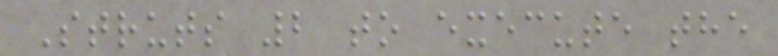Struts 2 to execute the
